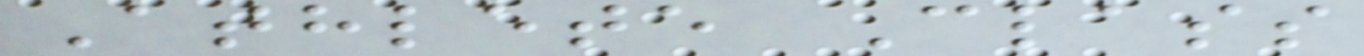Athlete Class
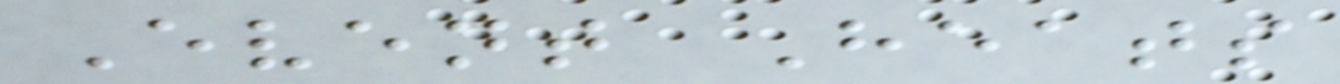Event Heats
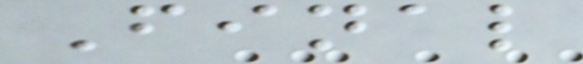Final
